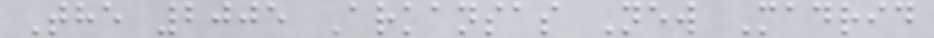The 2005 Arkansas New Madrid
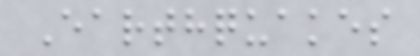Earthquakes
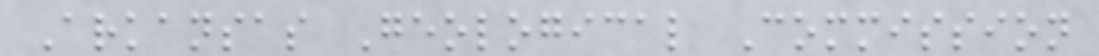Arkansas Geological Commission
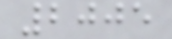2005
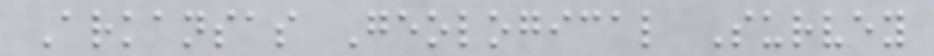Arkansas Geological Survey
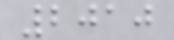2010
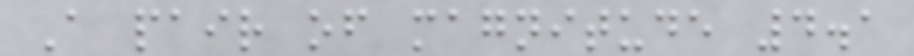A pair of magnitude 4.1
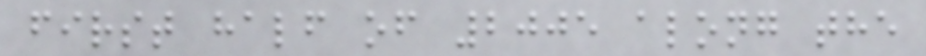first half of 2005 along the
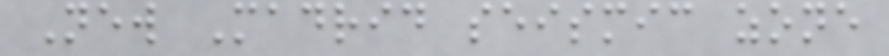New Madrid seismic zone
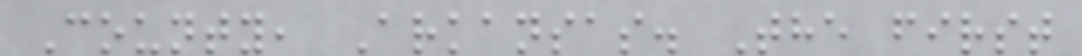County, Arkansas. The first
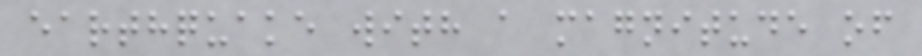earthquake with a magnitude of
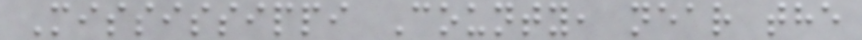Mississippi County, near the
